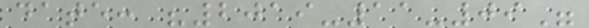date: "2019-11-09"
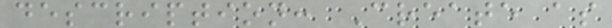description: Create as
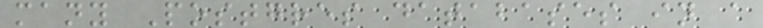many Postgres databases in a
